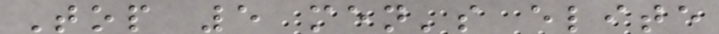Top 5 men's elite
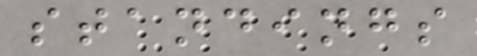standings
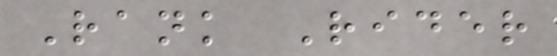Rank Rider
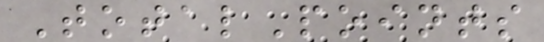TotalPoints
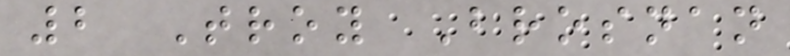2 Troy Brosnan
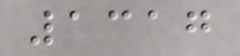1317
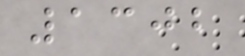1302
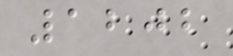1202
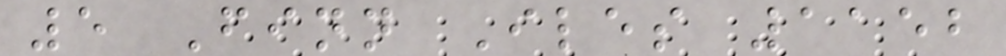5 Finn Iles 1152
